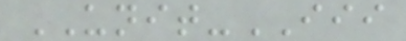UNIT-III
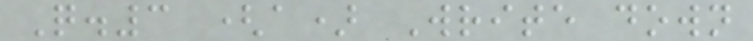Q.3 (a) Write down
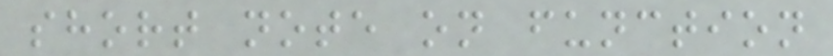short note on function
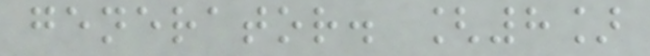generator. [8]
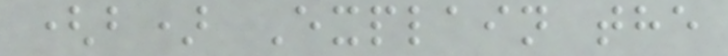(b) Explain the
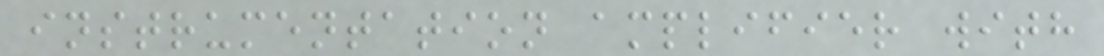instrumentation amplifier with
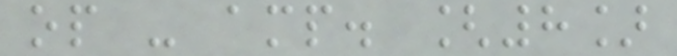op - amp. [8]
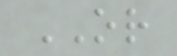OR
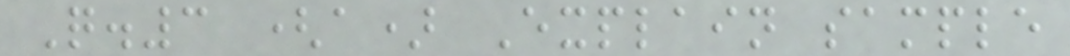Q.3 (a) Explain sample
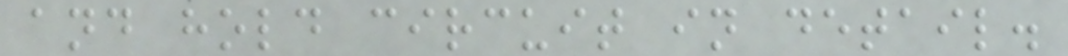and hold circuit in detail.
